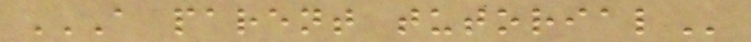A PARENT TUTORIAL
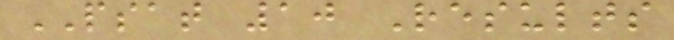PSAT 10 Results
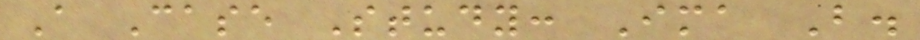A Case Study: Ima B.
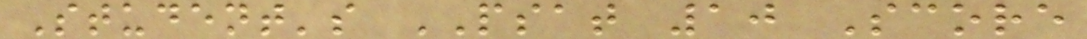Student's PSAT 10 Score
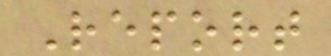Report
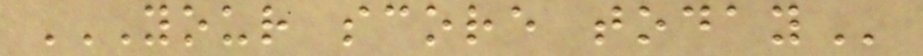YOUR SCORE TODAY
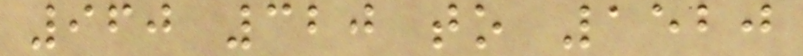960 320 to 1520
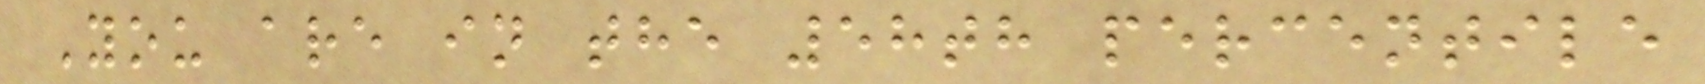You are in the 58th percentile
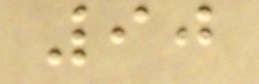90
